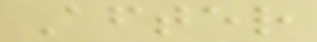After
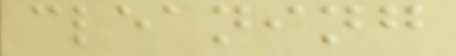cleaning
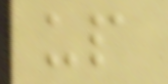up
